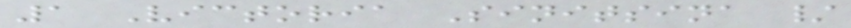1 Victoria Sinitsina /
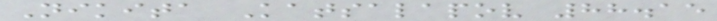Nikita Katsalapov 88.15
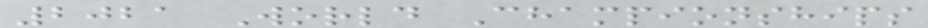2021 World Championships
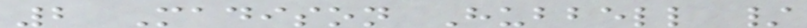2 Madison Hubbell /
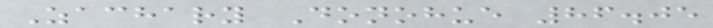Zachary Donohue 86.05
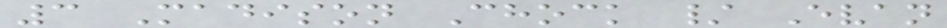3 Madison Chock / Evan
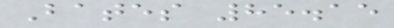Bates 85.15
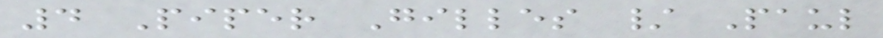4 Piper Gilles / Paul
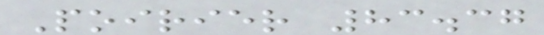Poirier 83.37
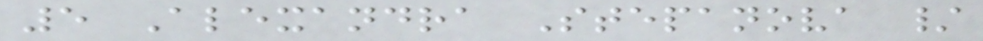5 Alexandra Stepanova /
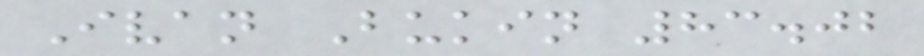Ivan Bukin 83.02
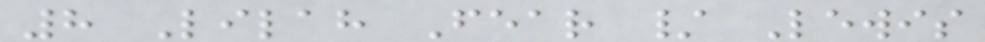8 Lilah Fear / Lewis
